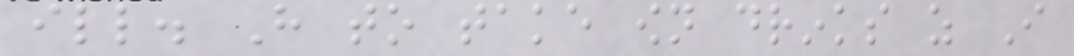ill. Have to take own drinks as I
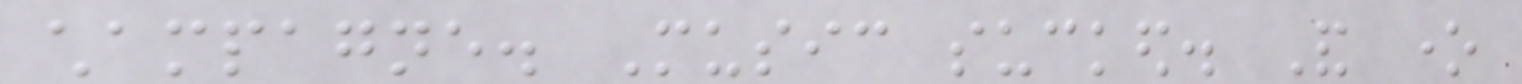champagne. Music sucked. And one
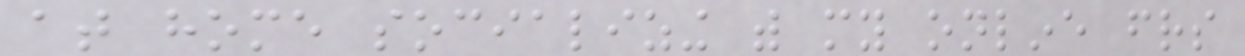at home socializing with my online friends
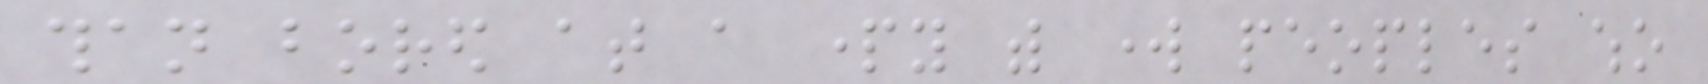than bored at a party with work peoples who
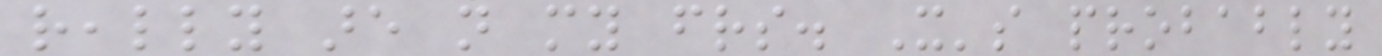really are not my friends. It's probably
